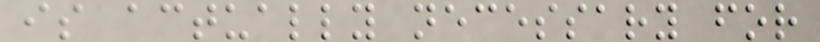is actually necessary for
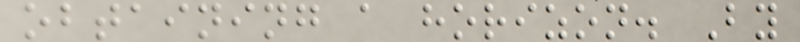obtaining a horizon. By
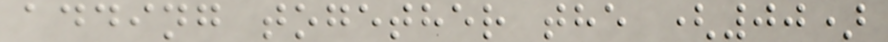adding together the (00)
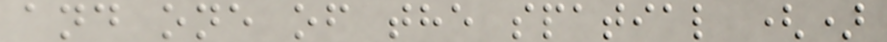and one of the spatial ()
